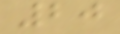20
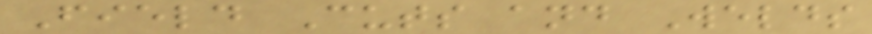Field Cuts and Welds
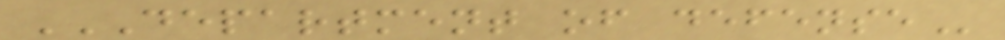DEPARTMENT OF DEFENSE
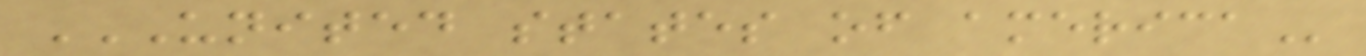UNITED STATES OF AMERICA
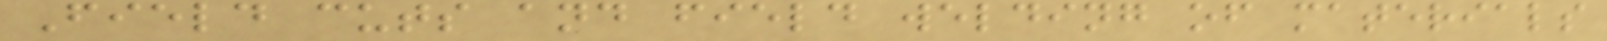Field cuts and field welding of materials
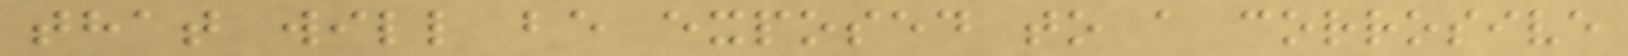that will be exposed to a corrosive
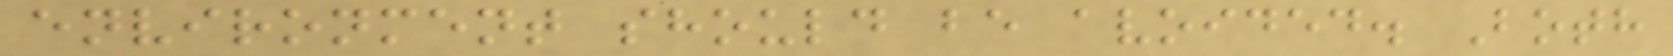environment should be avoided. Both
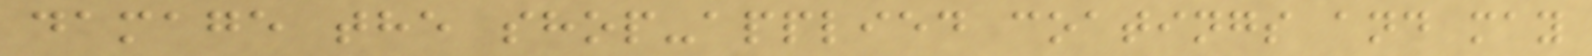damage the shop-applied coatings and may
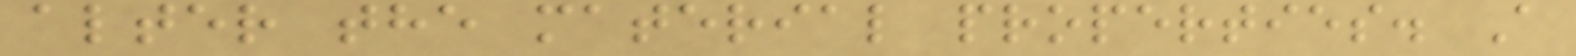alter the material properties. A
